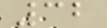32
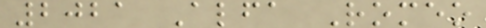2021 Alfa Romeo
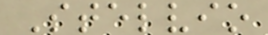Stelvio
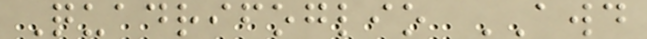Quadrifoglio AWD
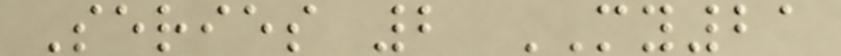Series 2 MY21
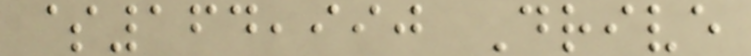$164,990 Drive
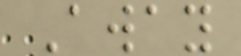Away
